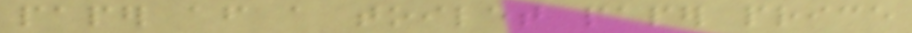paper after a toilet paper price
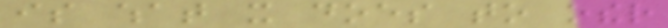is what it does to other
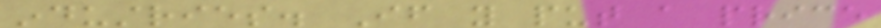industries. If you put a price
